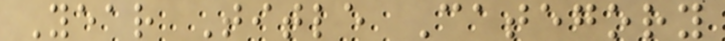Year Title Category
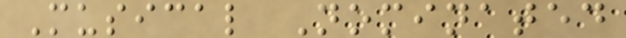Musical Nominated
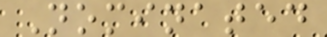Nominated
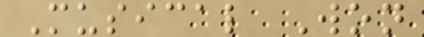Musical Won
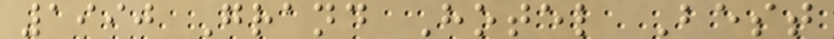1990 Grand Hotel Best
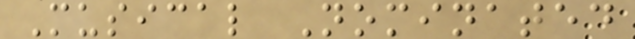Musical Nominated
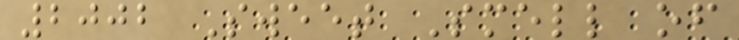2002 Sweet Smell of
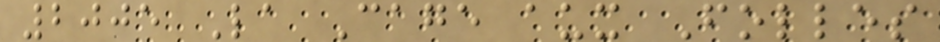2005 La Cage aux Folles
